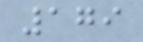179
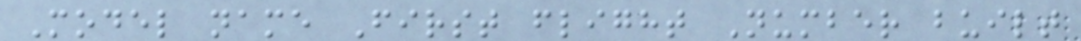Model name First flight Number built
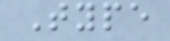Type
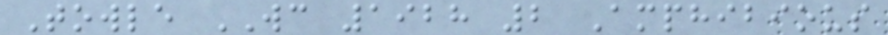Towle WC 1928 2 Amphibious
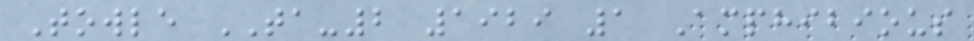Towle TA-2 1929 1 Amphibious
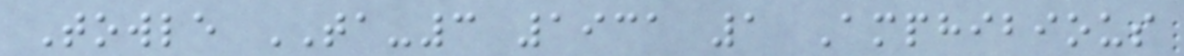Towle TA-3 1931 1 Amphibious
